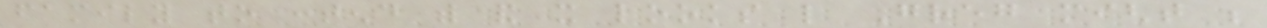family to contend with and it looks like Greg might be
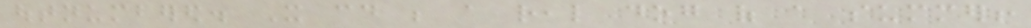outnumbered. It could be a real dog of a summer!
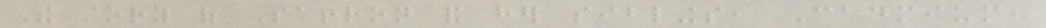The story of Saffron and her siblings, Cadmium,
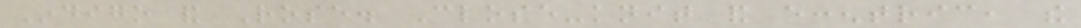Indigo and Rose. Close-knit and eccentric, the
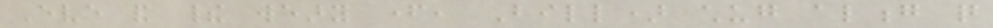Eve and their weary father, Bill) chug along quite
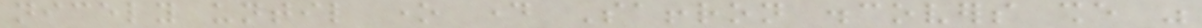nicely until one day Saffron discovers she was
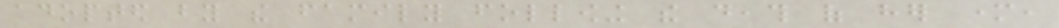adopted by the family following the death of her mother,
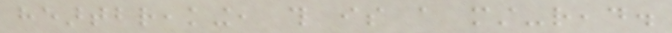heartbreaking, this is a must-read.
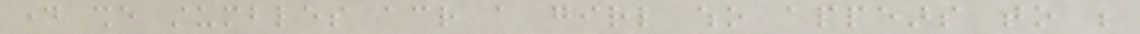day she stumbles across a girl who appears to be
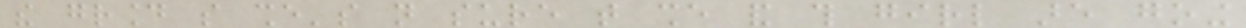the ground so she's not sure that she and this girl are going
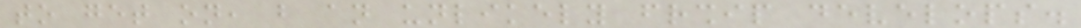to get on, but an unlikely friendship develops.
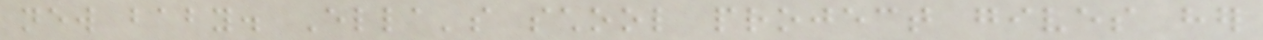new baby. Ella's school project gives her
